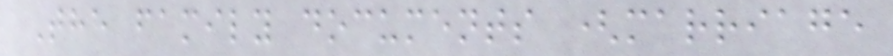The family documents (marriage
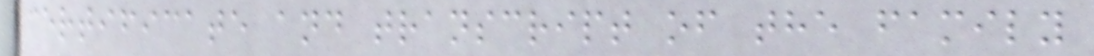certificate and transcript of the family
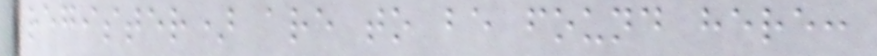register) are to be found here:
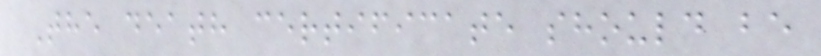The death certificate should be
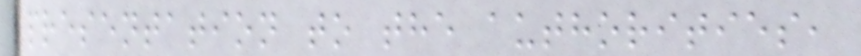presentation to the authorities,
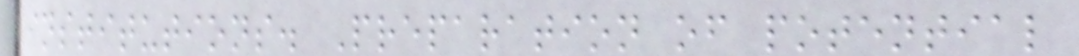institutions. Preparation of potential
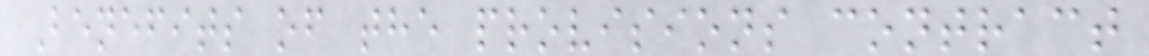Benefits of the provisions contract
